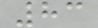83
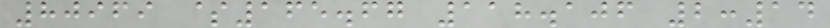80969 $165.67 118.106 2:14
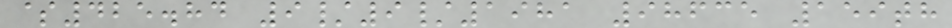$425.84 9/9/1981 98635 159th
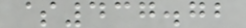$437.72
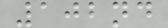102nd
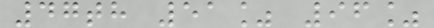47th 51% 96%
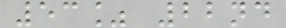53% 22nd
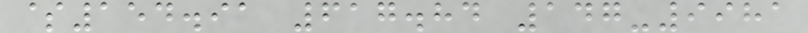$154.91 617.84 147-9981
